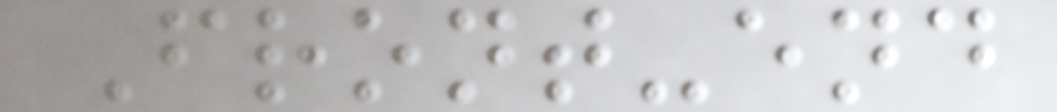Front-end
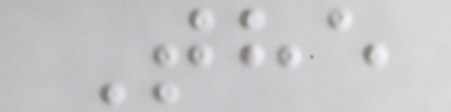The
